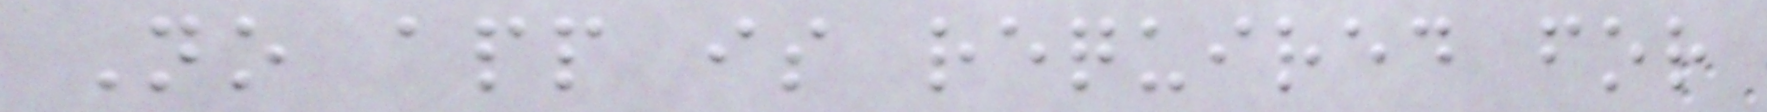No app is required for
